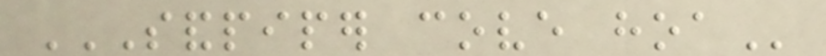SANDPIPER COVE HOA
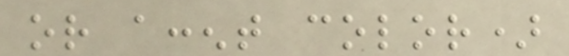or accent color)
